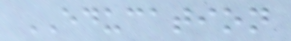EDUCATION
